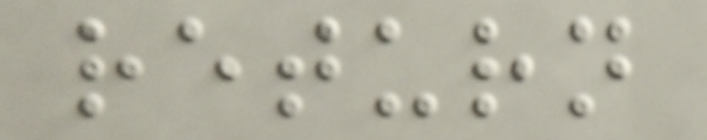return
